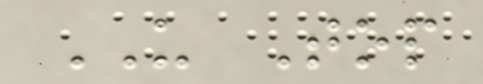US Top
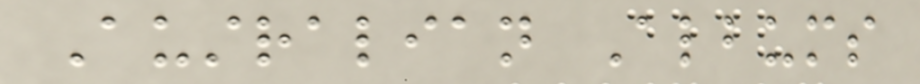Australian Albums
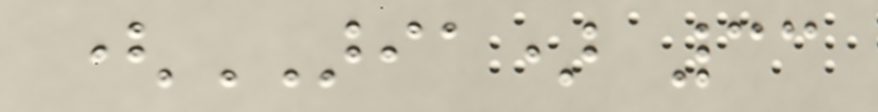(ARIA) 33
